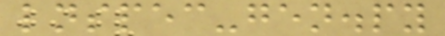lnspec-gen.py
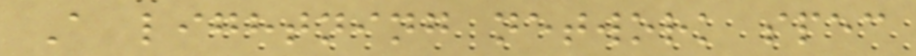A lightning network spec
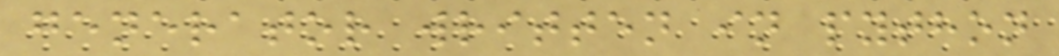generator written in python
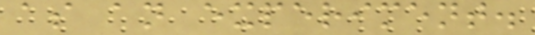as an experiment.
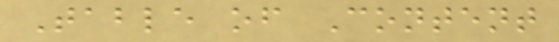Table of Content
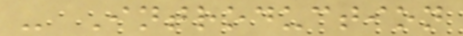- Introduction
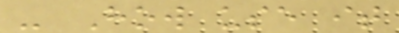- How use it
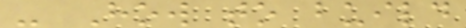- How to build
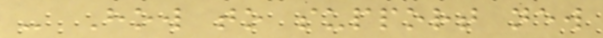- How to support new
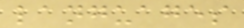languages
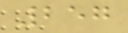257
